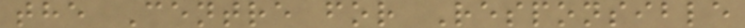the Centre for Responsible
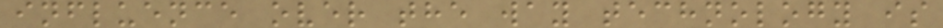influence over the way technology is
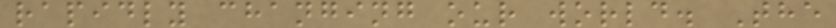rapidly changing our world. The
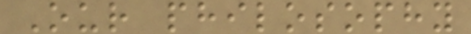Our philosophy
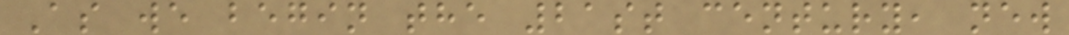As we begin the 21st century, new
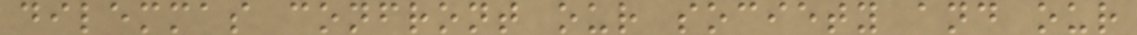dilemmas confront our society and our
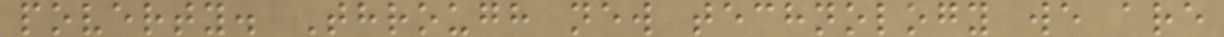poverty. Through new technology we are
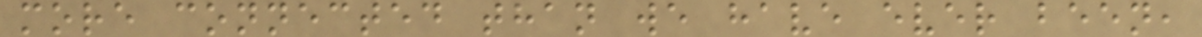more connected than we have ever been,
